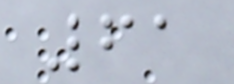61
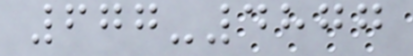677-4877
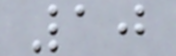10
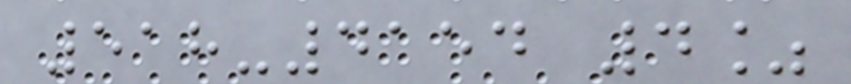518-4154 4%
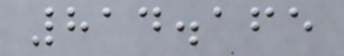814.165
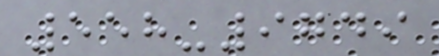558-9749
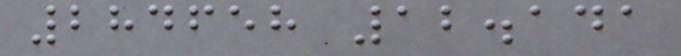284658 12.141
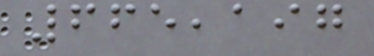665,197
